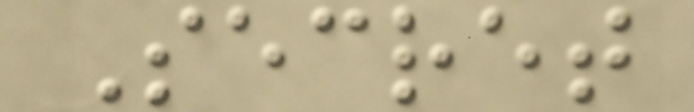Secret
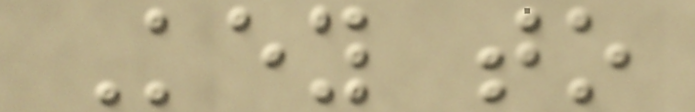Key to
